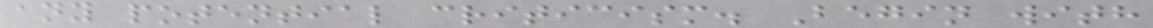any potential criticism. Begin with
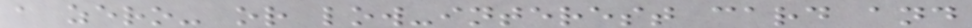a zero- or low-interest card and
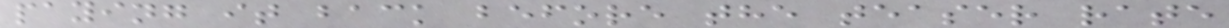paying it back before the teaser rate
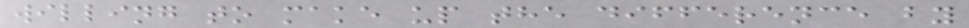willing to make up the difference by
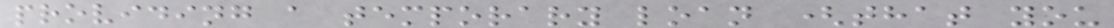providing a temporary loan (that you
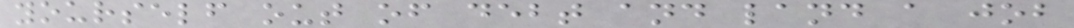yourself out of debt and land a job
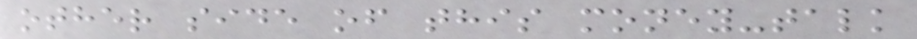other side of this money-talk
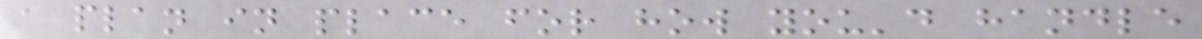a plan in place for how you'd handle
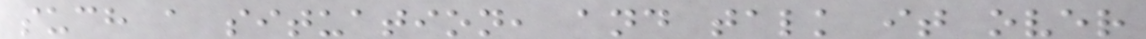such a situation, and talk it over
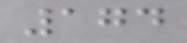174
